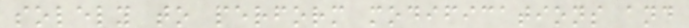solely to perform modifications and
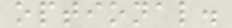optional.
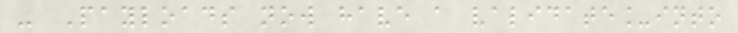- Payloads now have a validate_into
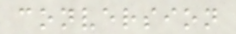conversion
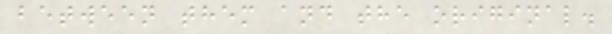between them and the original.
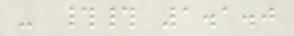- ## 1.1.0
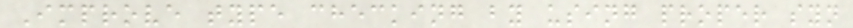Improve type checking by using proper syn
